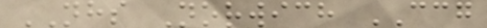NHS Norwich CCG
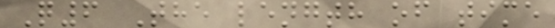Q6 The length of time
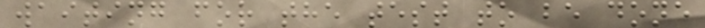waiting for the test to be done
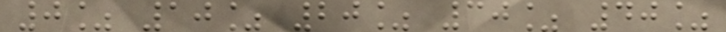0% 10% 20% 30% 40%
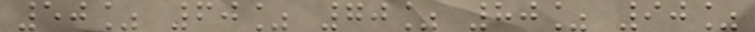50% 60% 70% 80% 90%
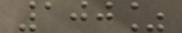100%
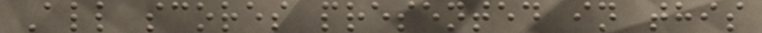All scores presented in this
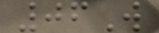06W
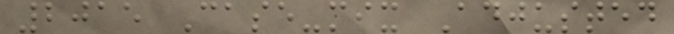2015 Case-mix Adjusted
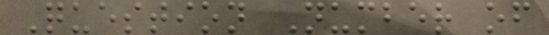Question Number of
